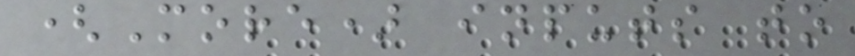(More) inputs to
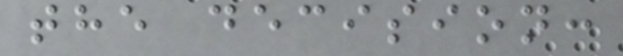the decision:
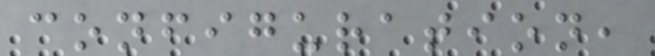configuration,
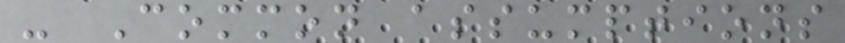- Common assumptions
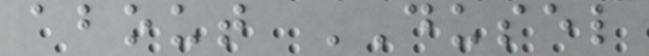about DUSEL
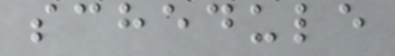schedule
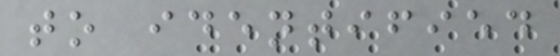to identified
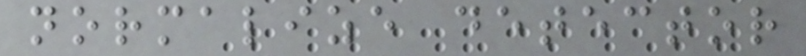normalize detector
